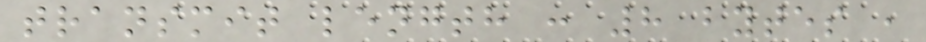transmit length : 8 bytes ,
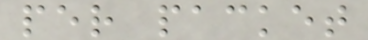per packet
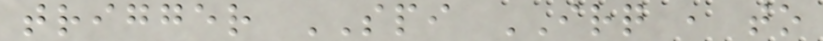trigger SPI IRQ , to
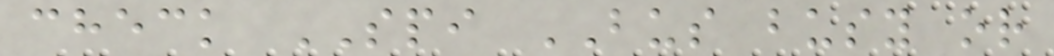check SPI BUS busy or
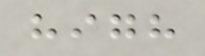high
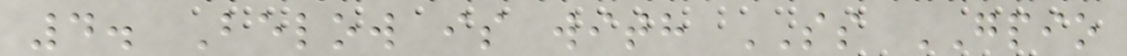4. Below is with SS GPIO
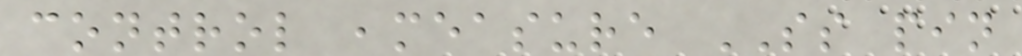control ,measure SS pin
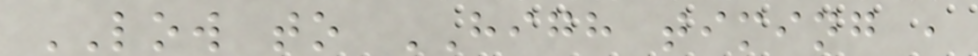LOW to HIGH timing ,
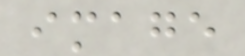image
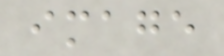image
